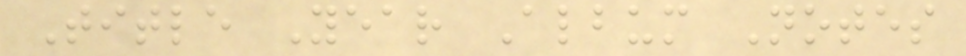Title Year Album Notes
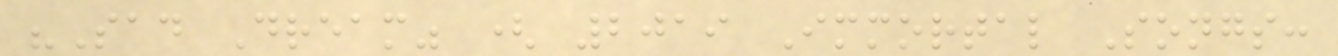"Sad Dream" ( 2019 Immortal Songs:
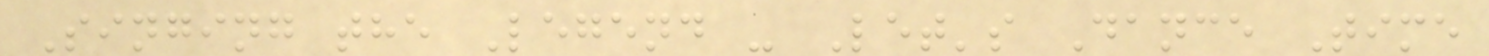Singing the Legend - Let's Dance Time
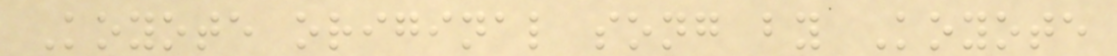Koyote original song by Koyote
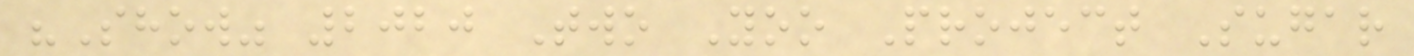"Show" 2020 Two Yoo Project Sugar
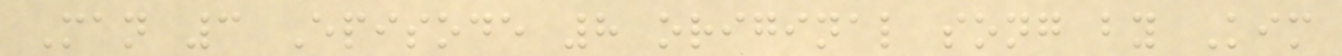Man 3 Episode 8 original song by Kim
